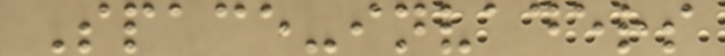Space-invaders
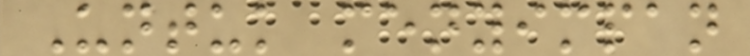Untuk menyimpan
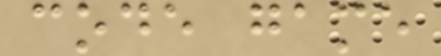code game
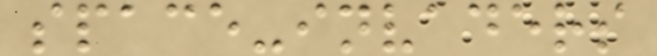space-invaders
